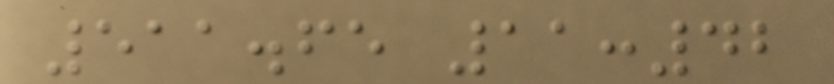511.65 11:42
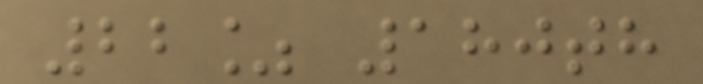22% 180th
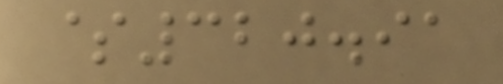$320.91
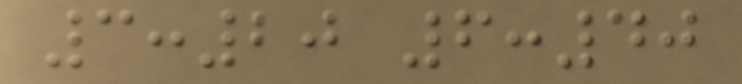3:20 6:40
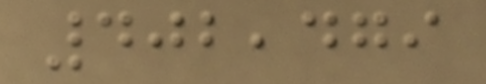402,479
